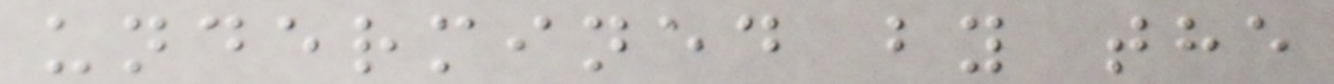undermined by the
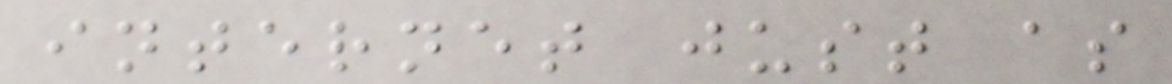internet just as
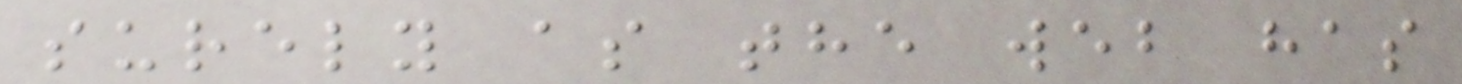surely as the web has
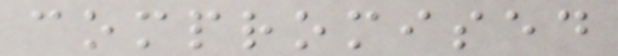compromised
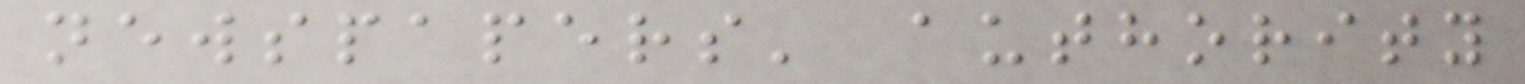newspapers' authority
